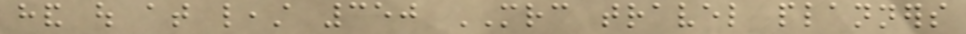hand out at least 350 MRC travel planners
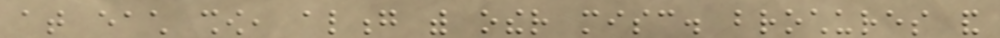at each show, along with other misc. brochures and
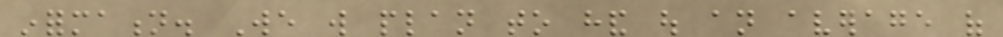information. We will plan to hand out an average of
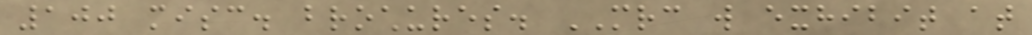100 misc. brochures. MRC will exhibit at
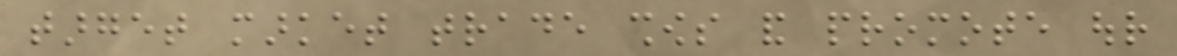target market trade shows and promote our
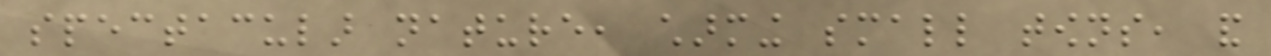spectacular nature, charming small towns, and
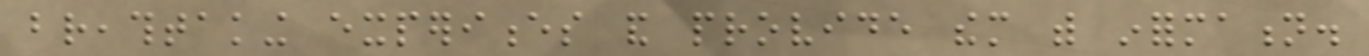breathtaking experiences and provide them with information.
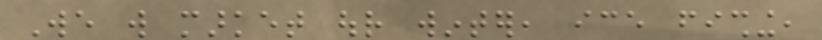We will market our winter, ice fishing,
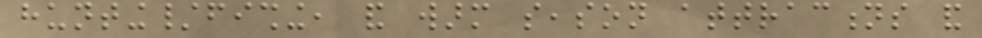hunting/fishing, and warm season attractions and
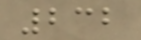232
